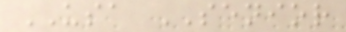USA SENIOR
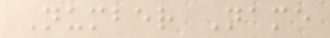Number Name
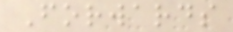Forwards
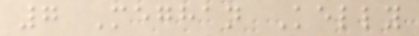7 Meghan Kelly
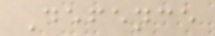Defence
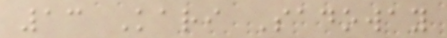13 Kari Sadoway
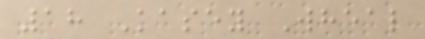18 Kasey Wheal
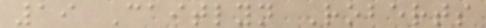19 Caitlyn Roberts
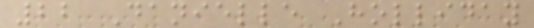22 Danielle Holliday
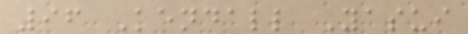96 Kendall Yasui
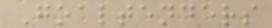Goaltenders
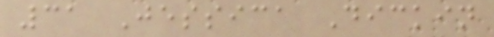31 Jessica Dickin
